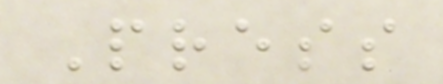Press
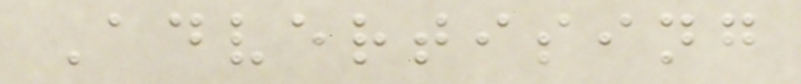Advertising
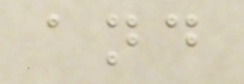and
